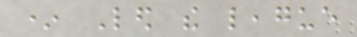* Led the league
